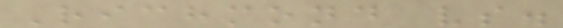Richmond vs.
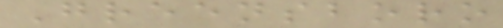Greensboro
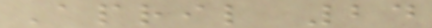April 24
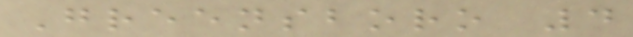Greensboro 4
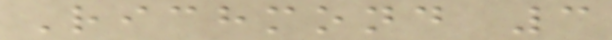Richmond 3
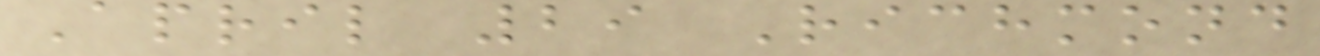April 29 Richmond
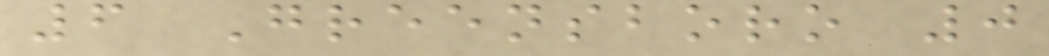6 Greensboro 0
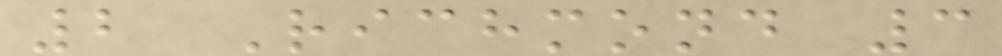2 Richmond 3
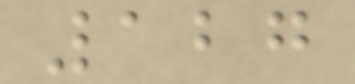127
